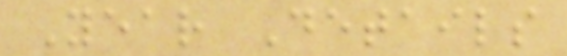Year Details
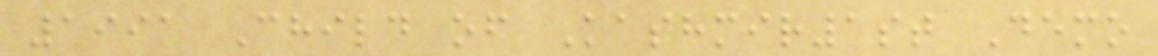1991 Child of Kashmir1st Demo
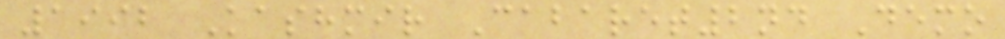1992 Kashmir Cabaret2nd Demo
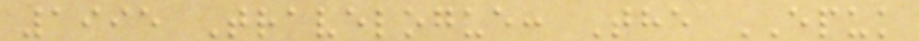1995 Travelogue: The EPUK
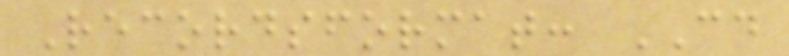Recordsformat: CD
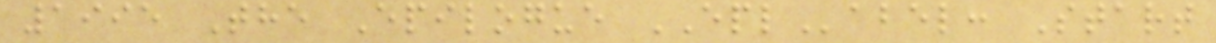1995 The Epilogue EPLabel: Start
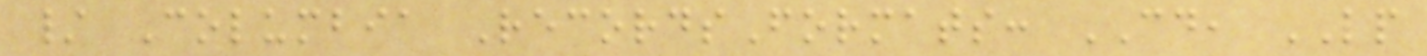/ Columbia RecordsFormats: CD, LP
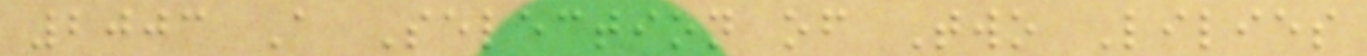2003 A Selection of Two Lilies
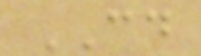CD
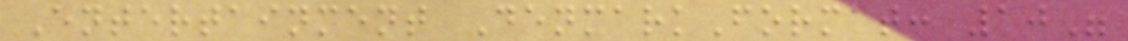Entertainment DenmarkFormat: 10"
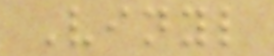Vinyl
